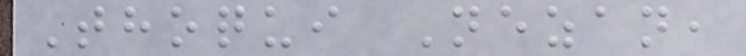Thoqui Nezan,
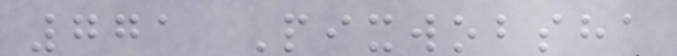771 Pixwobsha
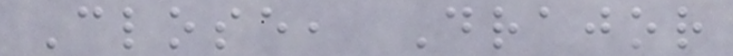Close, Drajor
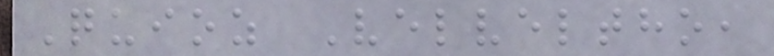Quioz Velveltho,
